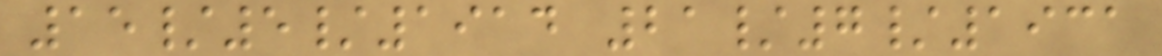15/5/1914 21/7/1931
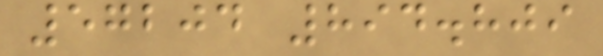57204 894.809
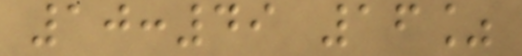10:49 16%
